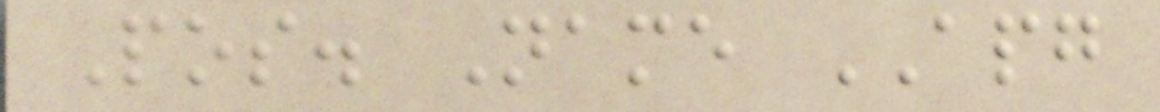Pos. Name APG
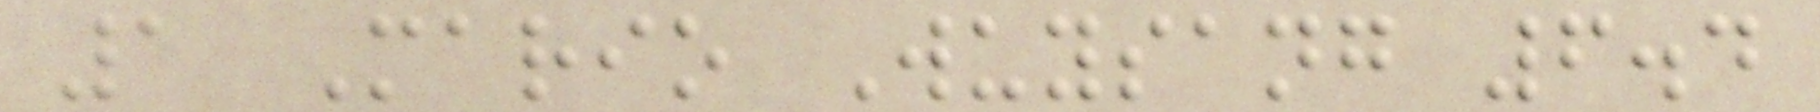1 Mario Wuysang 6.4
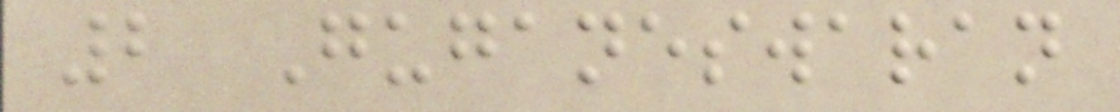2 Guganeswaran
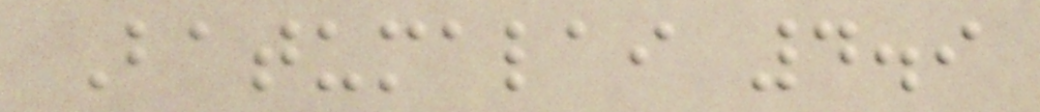Batumalai 4.9
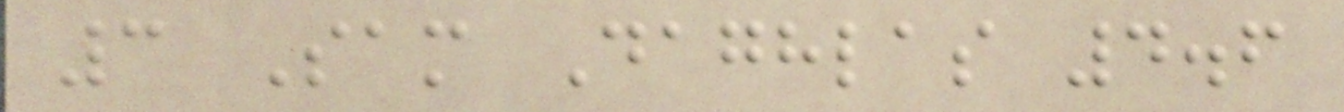3 Sam Daghlas 4.6
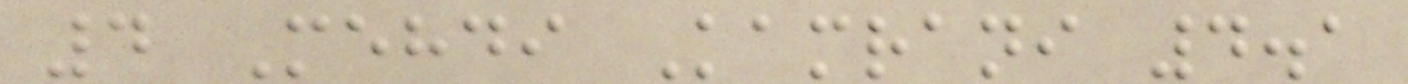4 Mehdi Kamrani 4.1
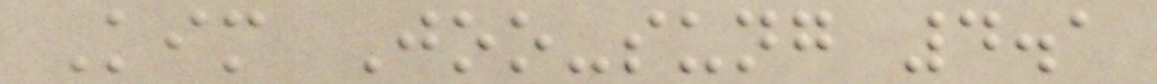Kim Joo-sung 4.1
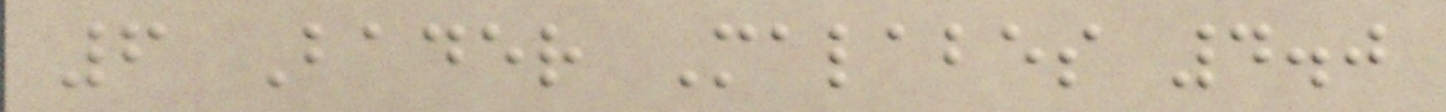6 Bader Malabes 4.0
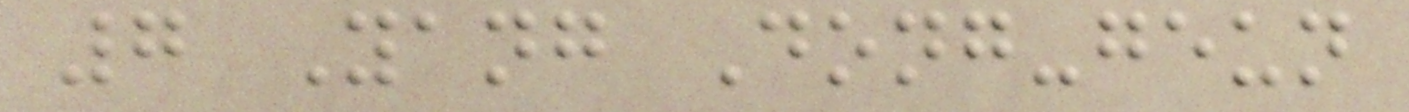7 Yang Dong-geun
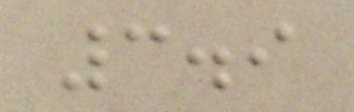3.9
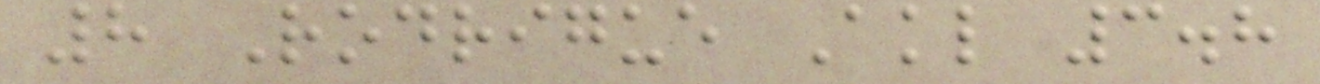8 Rodrigue Akl 3.8
